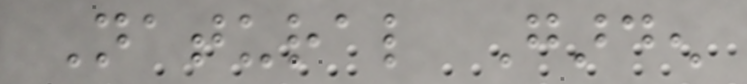Natural Garden
